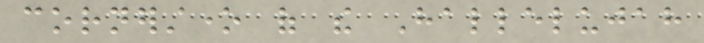cornerstone of the Hallelujah
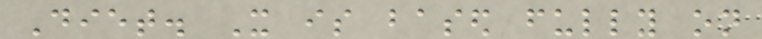Diet. It is based fully on
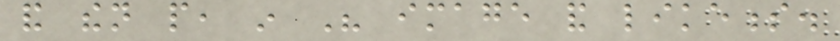and then people, in His image and likeness.
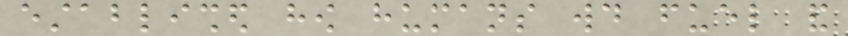established how humans would fuel and
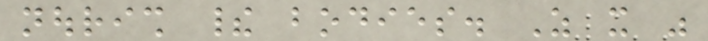nourish their bodies. As it was
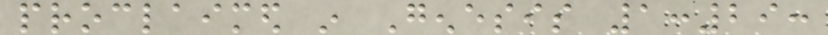proclaimed in Genesis 1:29:
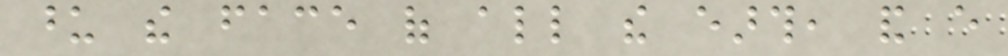upon the face of all the earth, and every
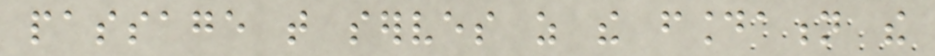passage that serves as the foundation the
